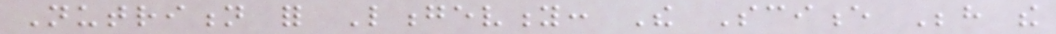Nutrition for Longevity: The Science Behind the
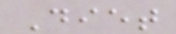Diet
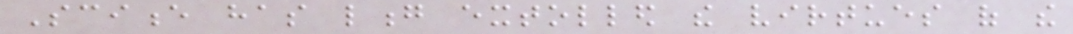Science has long extolled the virtues of the
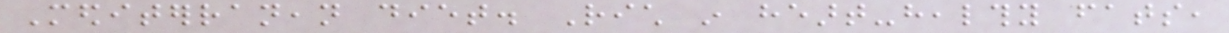Mediterranean diet. Rich in heart-healthy fats,
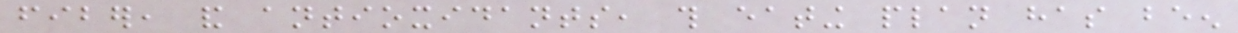fiber, and antioxidants, this eating plan has been
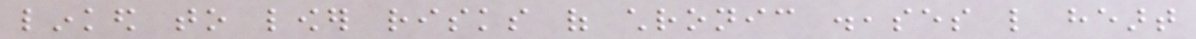linked to lower risks of chronic diseases like heart
